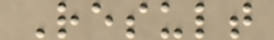Result
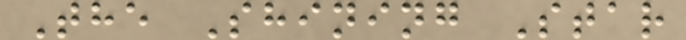The Shining Star
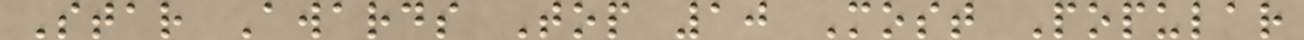Star Awards Top 10 Most Popular
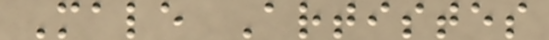Male Artistes
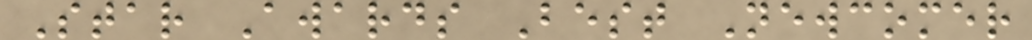Star Awards Best Newcomer
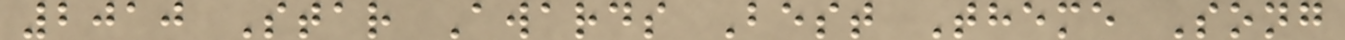2010 Star Awards Best Theme Song
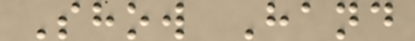Show Hand
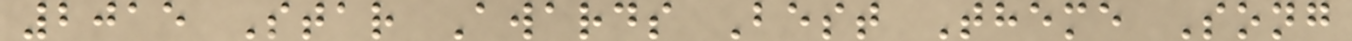2015 Star Awards Best Theme Song
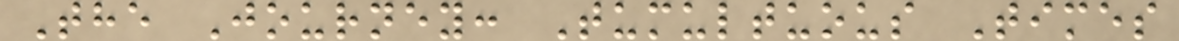The Journey: Tumultuous Times
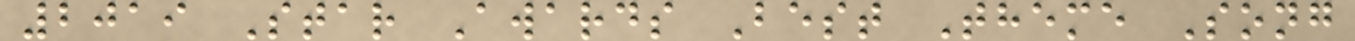2019 Star Awards Best Theme Song
